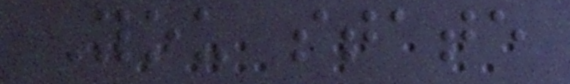You state
